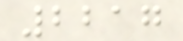2217
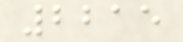2215
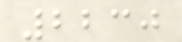2230
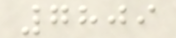7809
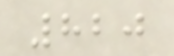820
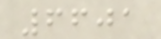6601
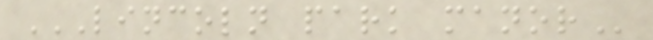LINCOLN PARK MANOR
